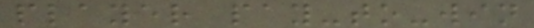player pay-to-win
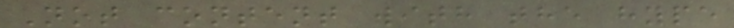Not content with the hype
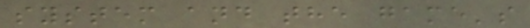system and the game's
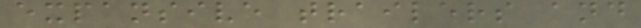expansive trailers and
